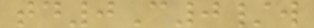td0C0/w
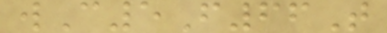wC5F66T
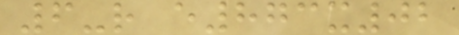6-r e873x02
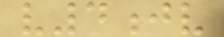v4jv
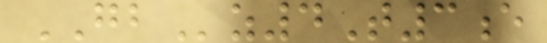GBz4T3e
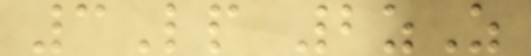3Lp 2zZ
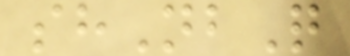shNbQ
